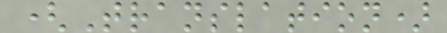(Translation)
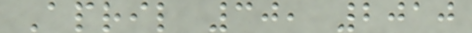April 30, 2010
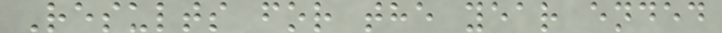Results for the year ended
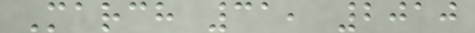March 31, 2010
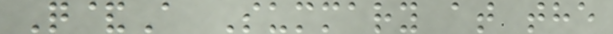Q&A Summary at the
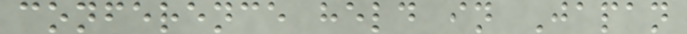conference held in Japan
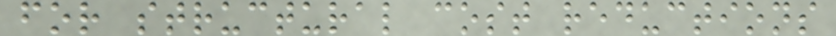for structural cost reductions
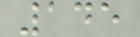145
